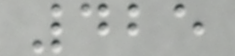425
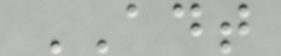ADT
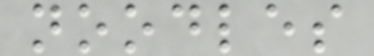noodles
